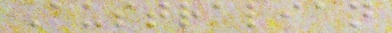Australian
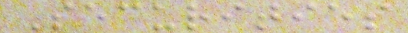Securities
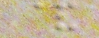&
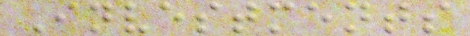Investments
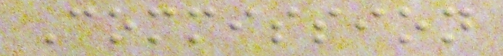Commission
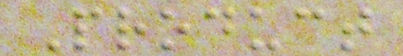Product
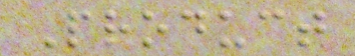Product
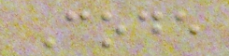Code
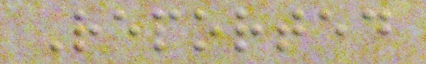Reported
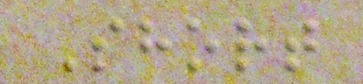Short
